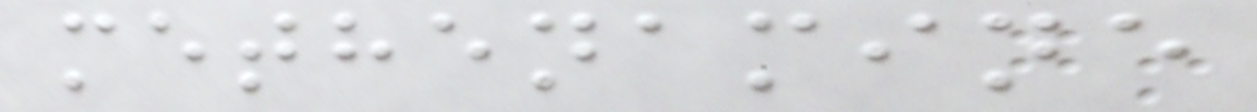methenamine
